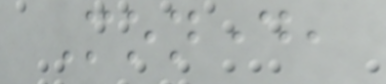Monday,
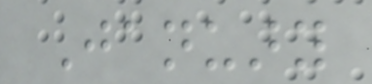January
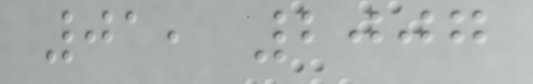01, 2007
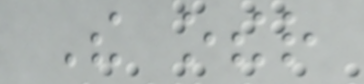The other
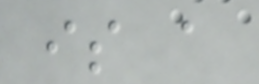is a
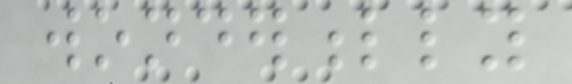wonderfully
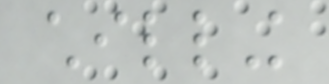chilling
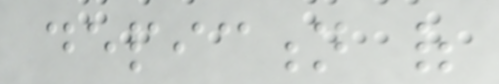depiction of
